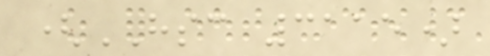(HSC 3115)
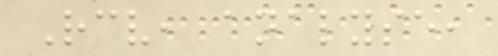Receive, analyse,
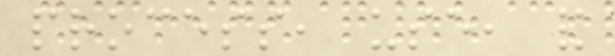process, use, and
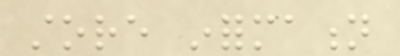store information
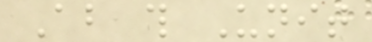About this Unit
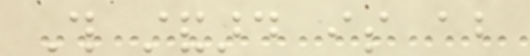This standard is about
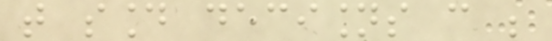that sound decisions can be
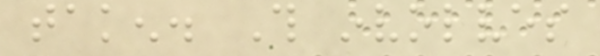taken. This involves
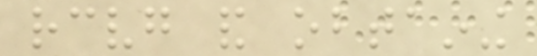receiving and obtaining
